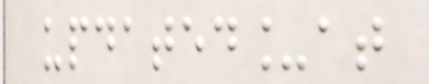updated_at
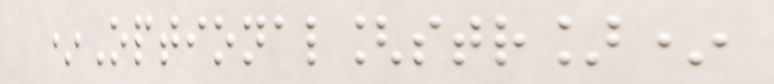*Optional[str]*
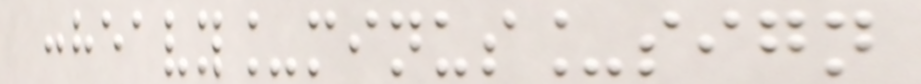:heavy_minus_sign
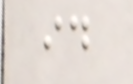id
